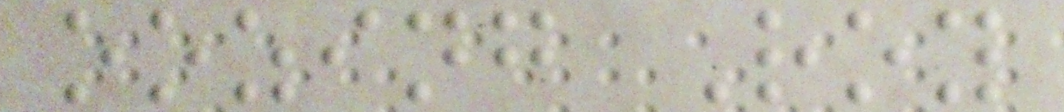oozing Roy
